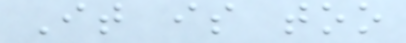It is too
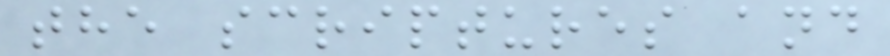the scriptures and
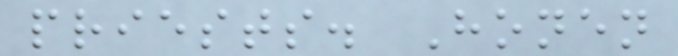priests. Honen
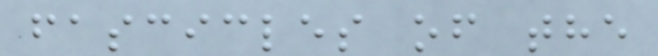fascicles of the
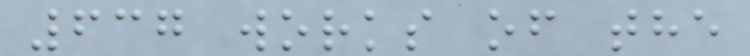637 works of the
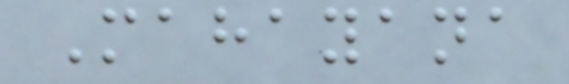Mahayana
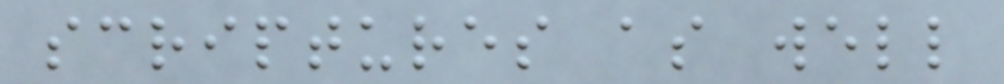scriptures as well
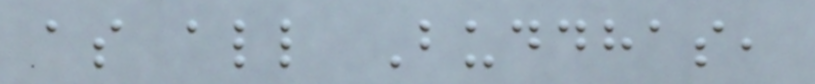as all Buddhas,
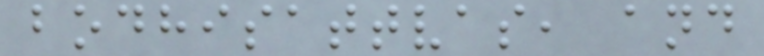bodhisattvas, and
